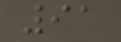91
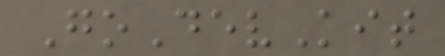GoDevKit
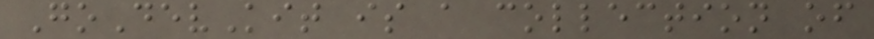GoDevKit is a collection of
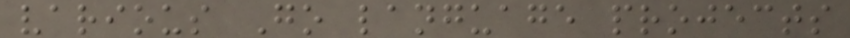various Go language projects
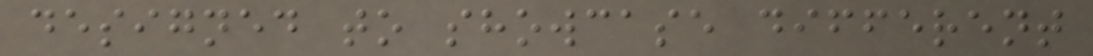designed to showcase different
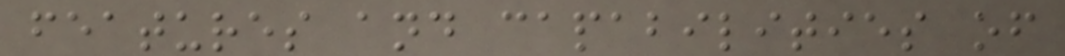features and capabilities of
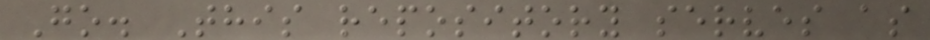Go. This repository serves as
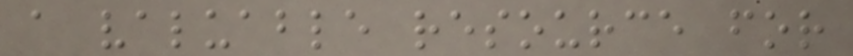a valuable resource for
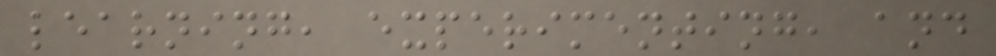learning, experimenting, and
